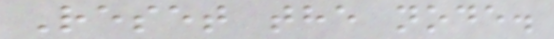Reset the node.
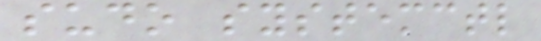sudo systemctl
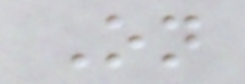On
